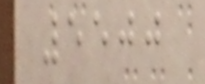5500
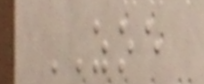ZOE
